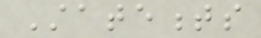Statements
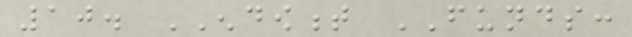10. ENDOWMENT FUNDS:
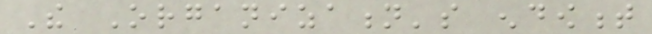The Organization's endowment
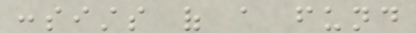consists of a fund
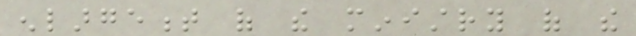enlargement of the ministry of the
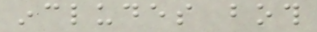includes both
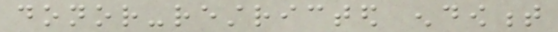donor-restricted endowment
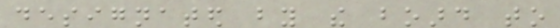designated by the board to
